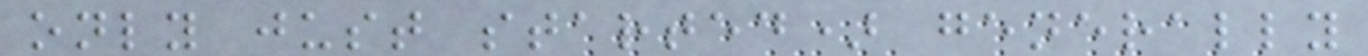only just started) generally
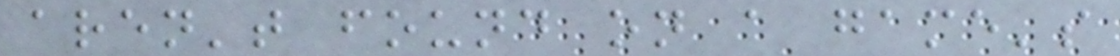aren't found on a game's
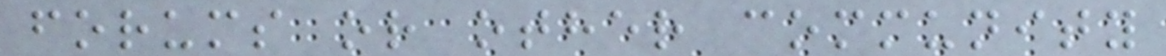forums or other community
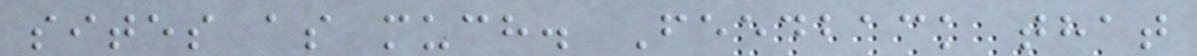sites as much. Feedback that
